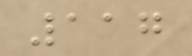117
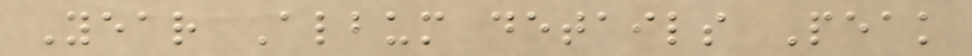Year Album details Peak
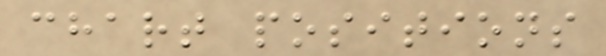chart positions
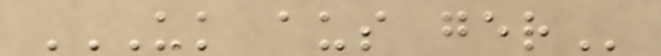UK AUS GER
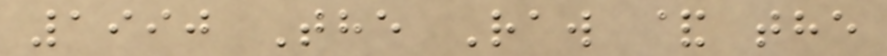1990 The Raw & the
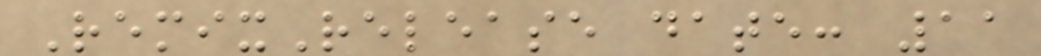RemixRelease date: 11
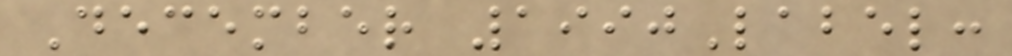December 1990Label:
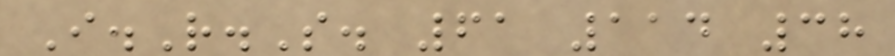I.R.S. 61 114 38
